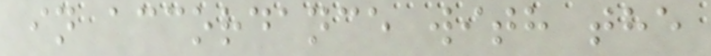in accordance with the
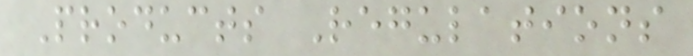Products Regulations
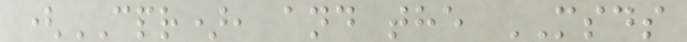(CPR), and the MSDS
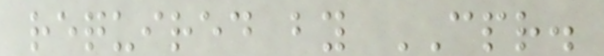required by CPR.
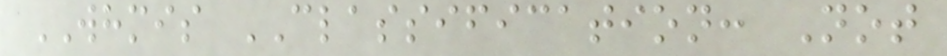WHMIS CLASSIFICATION: Not
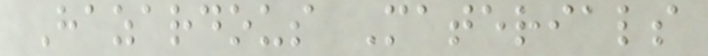Hazardous Materials
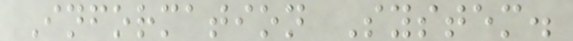Information System.
